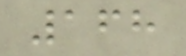168
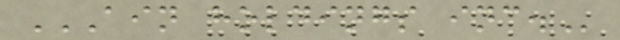AIN HOLDINGS INC.
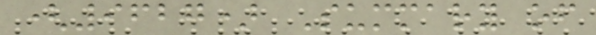(9627) Summary of
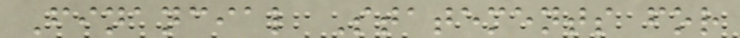Financial Statements for
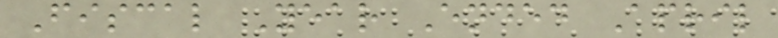Fiscal Year Ended April
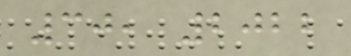30, 2022
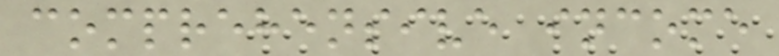comprehensive income
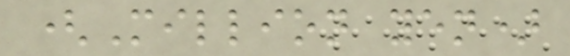(Million yen)
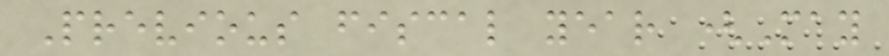Previous fiscal year (May
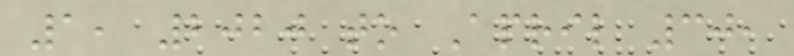1, 2020 to April 30,
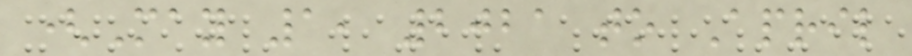(May 1, 2021 to April
